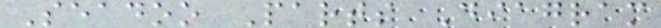Seadoo Parts Diagram
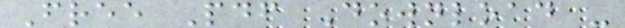Free Pdf Download -
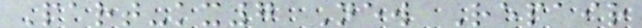Part-kx7 New Repair
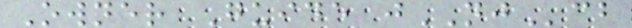Owner Guide jNJcb
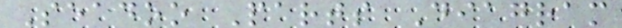Seadoo Parts Diagram
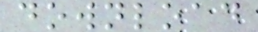download
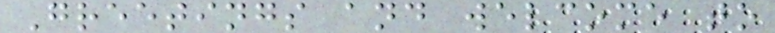Greetings and welcome to
